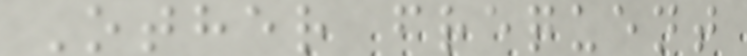Other frequent
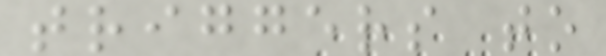triggers to
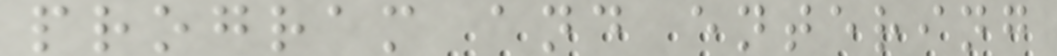program and entering
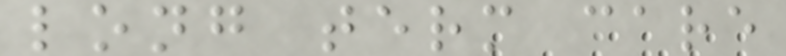long term care
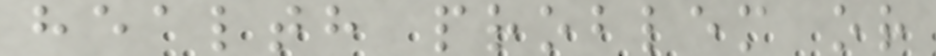health problem or
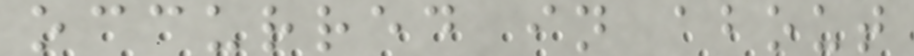occurred in about
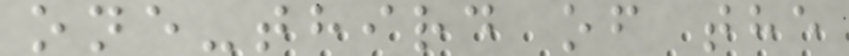one-third of the
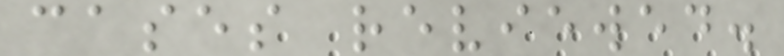cases reviewed.
